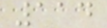114
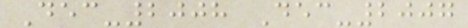Dec-2008 Dec-2007
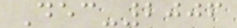Dec-2006
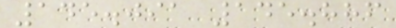145.091 145.886
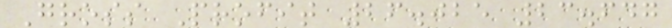Gross Profit 26.025 23.647
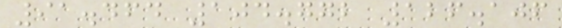91.464 104.772 126.106
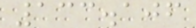133.106
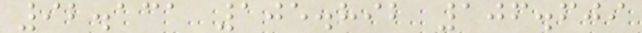92.131 105.892 106.609
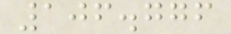106.776
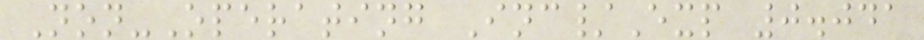Non-Operating Inc/Exp 0.041
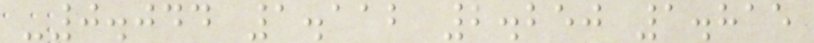-0.044 1.112 2.250 1.815
